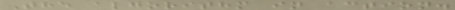The algorithm in action.
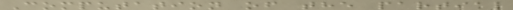Computation of the partial
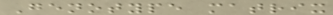Genotype matrix
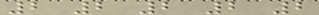2 2 2 2 2
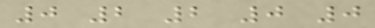0 2 2 0 0
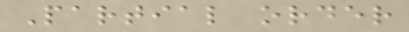Partial order
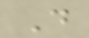D
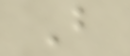B
